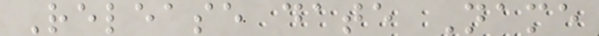Release date Name
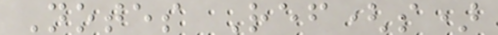Notes Ref(s)
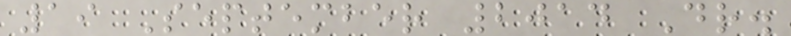19 September 2014 Dr.
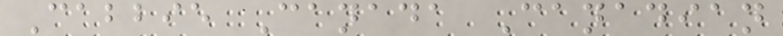Cabbie Canada Canadian
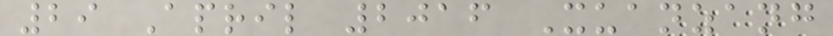29 April 2016 Xuanzang
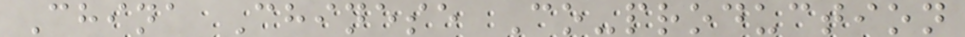China Chinese Co-production
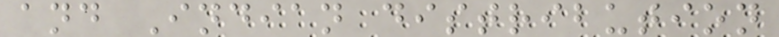and Indian distribution
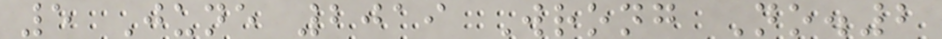5 June 2019 Wrong No.2
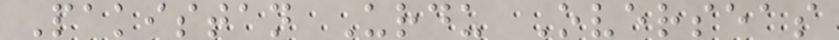Pakistan Urdu Overseas
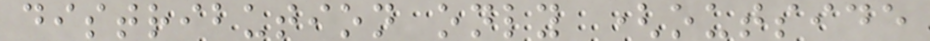distribution only (outside
